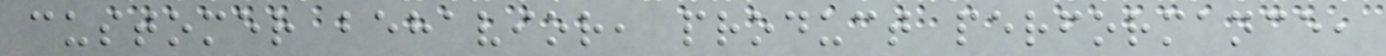customer behavior, product performance,
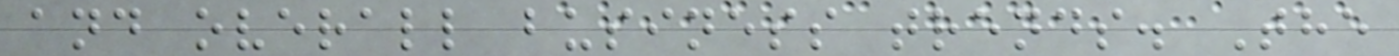and overall business trends. The
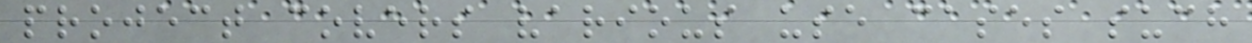project covers various use cases such
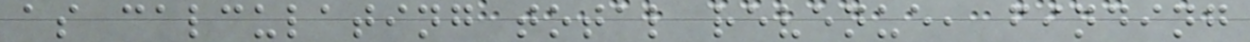as calculating total revenue, finding
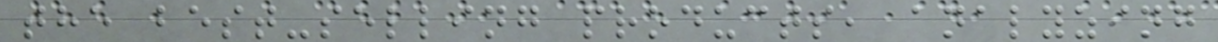the best-selling products, analyzing
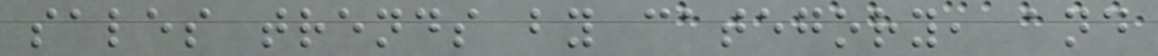sales trends by category, and
